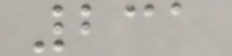231
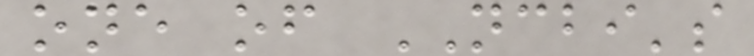one of NCBI's
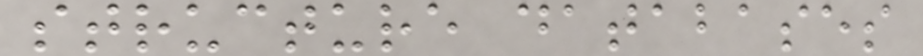structure databases
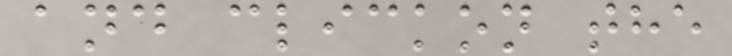and clickon the
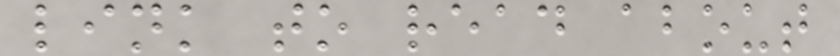link to read about
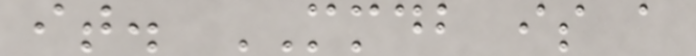it. MMDB is a
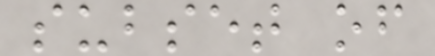subset of
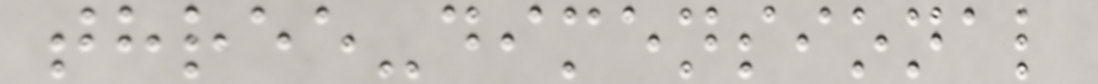three-dimensional
